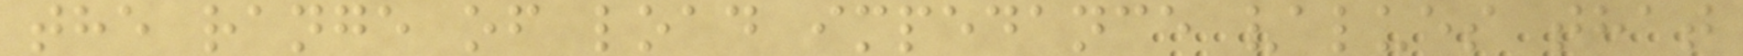the range of load impedance values that
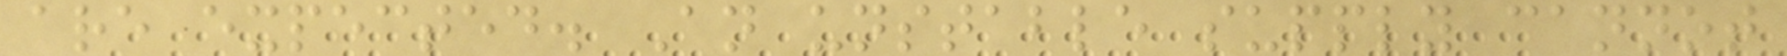are expected. An unstable supply cannot
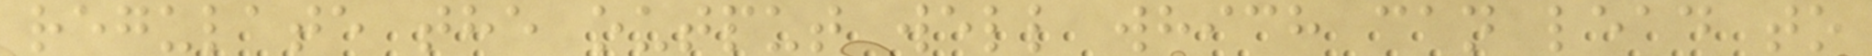regulate the output well which can lead to
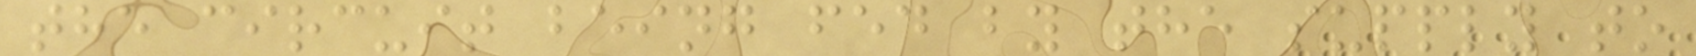the circuit being fed by the supply to
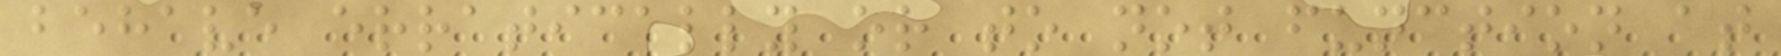behave erratically or to not function at
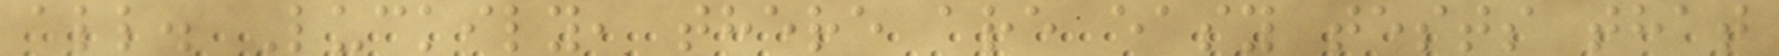all. Luckily, there are easy tests that
